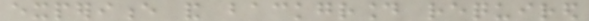experience and background required
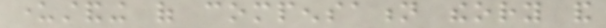understanding of compensation theory and
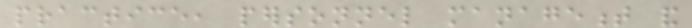practice, personnel management and
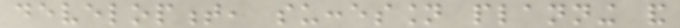development, succession planning and
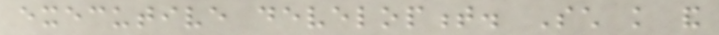executive development. Such knowledge and
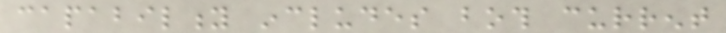capability includes both current
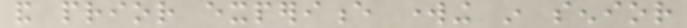and prior experience working in senior
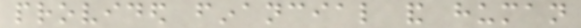provided financial and human
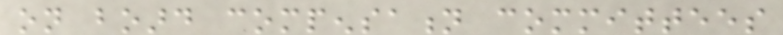on board compensation committees
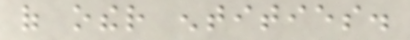of other entities.
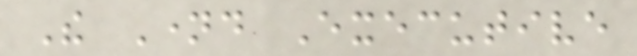The Named Executive
